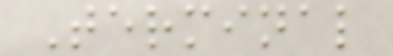Terminal
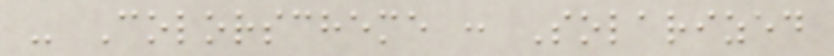- Colorscheme : Solarized
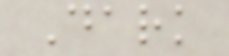Dark
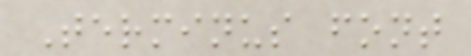Terminus font
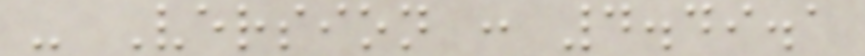- Version : 4.49.1
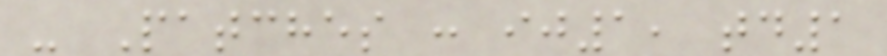- Patches : ij1, td1
